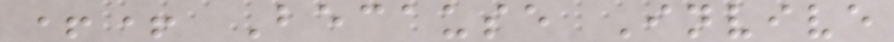++ Because Invive
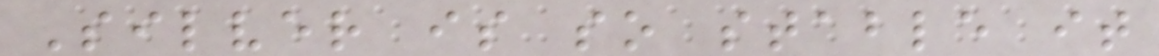Silver is so stable it
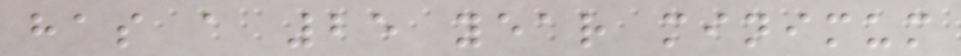has a 25 year minimum
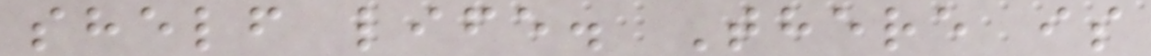shelf life. There is
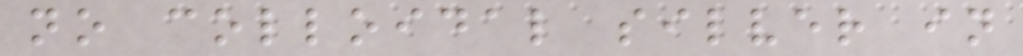no colloidal silver in
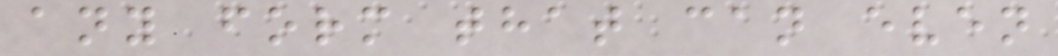any form that can even
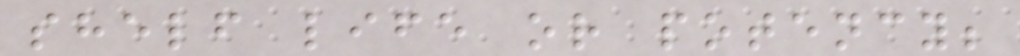shelf life or potency;
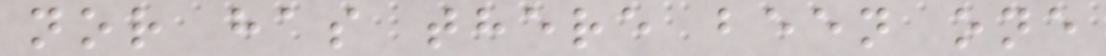nor has there been one
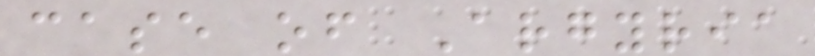case of Argyria
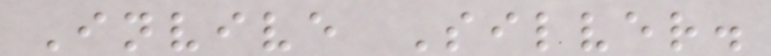Invive Silver.
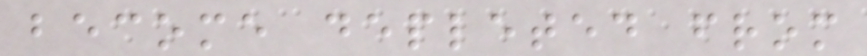become depleted from
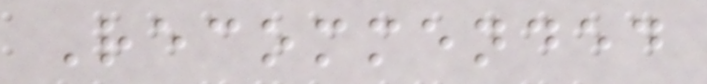Recommended
